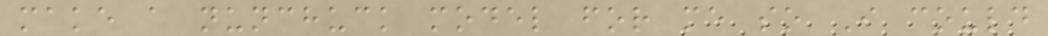make a nunchuck model for me so I could
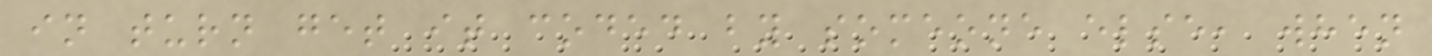in turn get it coded by someone else, when
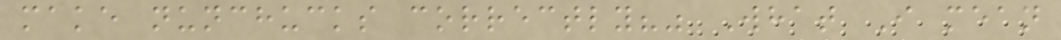make nunchucks correctly?" What I mean
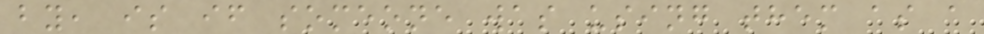by, is if someone was using them as a
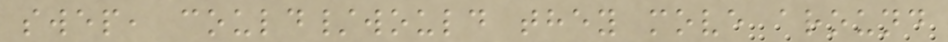swep, could/would they move around
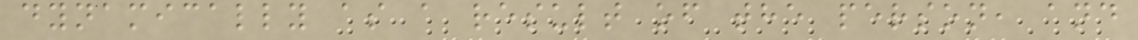dynamically as a result of the person, and
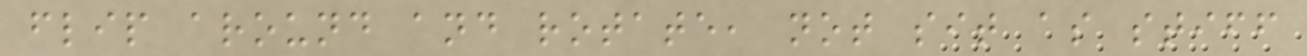flip around and rotate, not sit as stiff
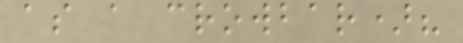as a crowbar)?
